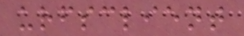urfsclient
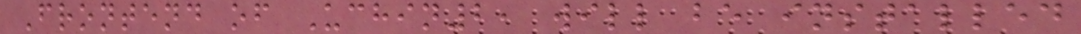Frontend of Uchin2, will be installed
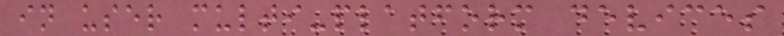in user multi-platform devices
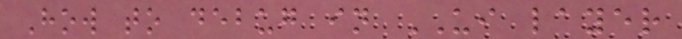How to debug in UI layer
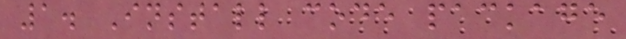1. Install code package
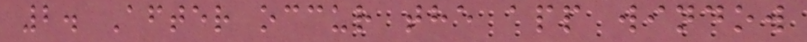2. After occur the app window
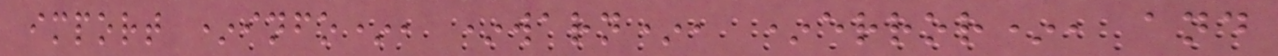import *info*, *warn*, *error*, and
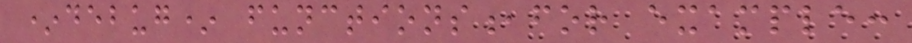*debug* functions,for example:
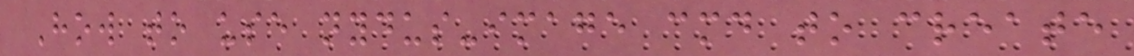How to use nydus-image cmd to create
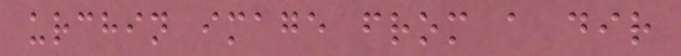urchin image from a dir
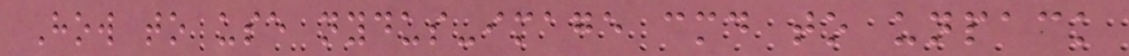How to use nydus-image cmd to unpack
